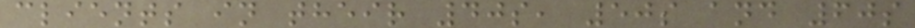clients in their 40s, 50s and 60s
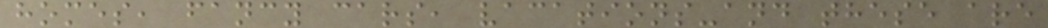homes, fancy cars, vacations-and these are
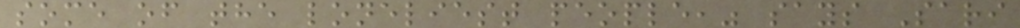some of the loneliest people," says Sari
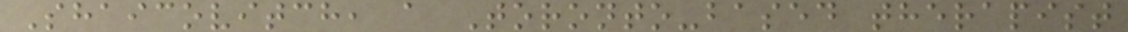Shaicovitch, a Toronto-based therapist
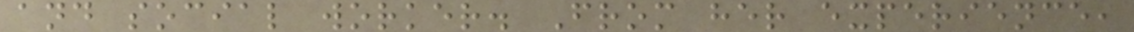and social worker. From her experience,
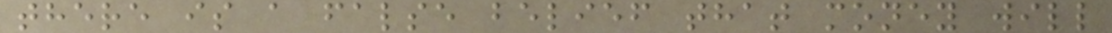there is a false belief that money will
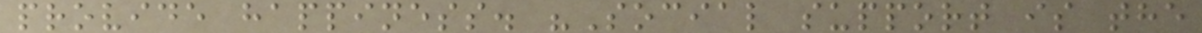provide happiness. "Social support is the
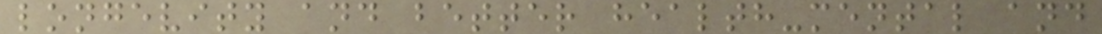longevity and better health-mental and
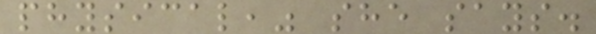physical," she says.
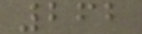262
